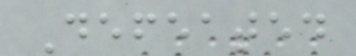Defeated
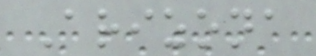Arizona
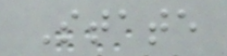State
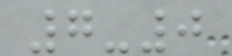7-0
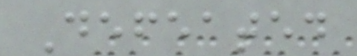Defeated
